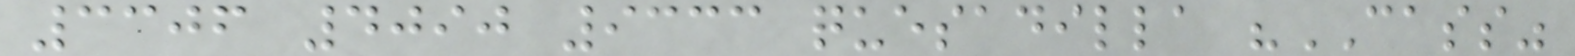3306 4090 9333 quesadilla "CASS"
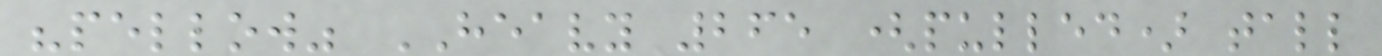"pellow" HEAVY 265 (pulled) tall
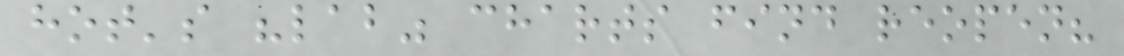hot's "lab" charts find reopen?
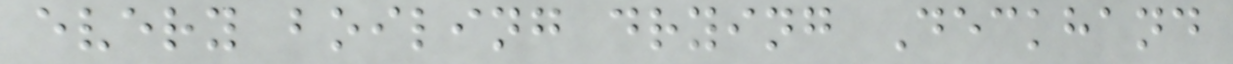every boiling drying Deckhand
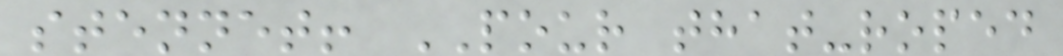stennet! POUR that-roped
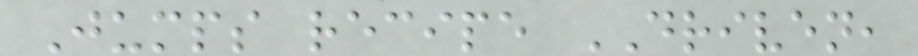Jumps recipe DRIVEN,
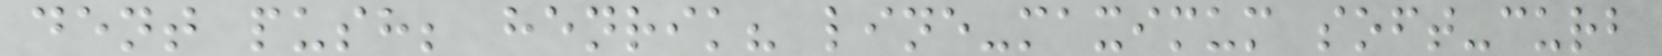dent push; henrik? line-maximum soft-curb
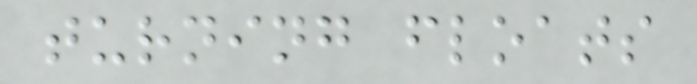turning floats
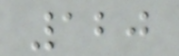120
